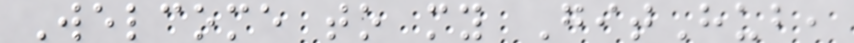Welcome to my GitHub,
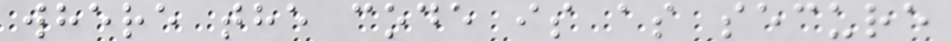where the code is as secure
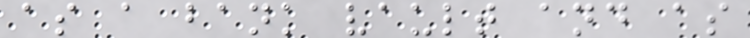as a bank vault and as
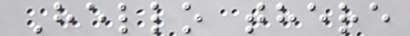Hello there
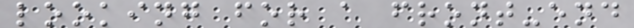looking for a front-end
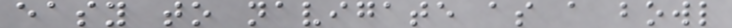easy to navigate as a bowl
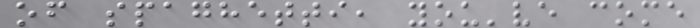of spaghetti, you've come
